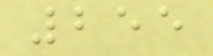255
